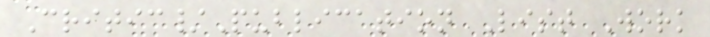Critic/Publication List Work
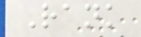Rank
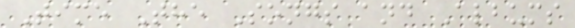Time The Songs and Albums
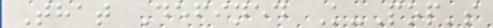That Defined K-Pop's
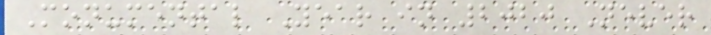Monumental Year in 2020 Never
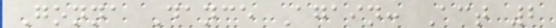Gonna Dance Again: Act 2
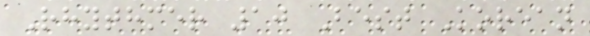Rhythmer 10 Best Korean
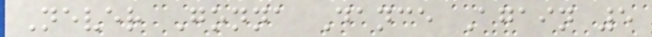Never Gonna Dance Again 5
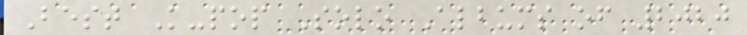Best K-pop Solo Albums of 2020
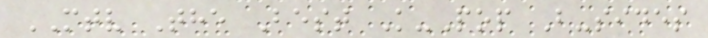MTV The Best K-Pop B-sides
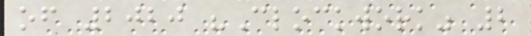of 2020 "Clockwork" 2
